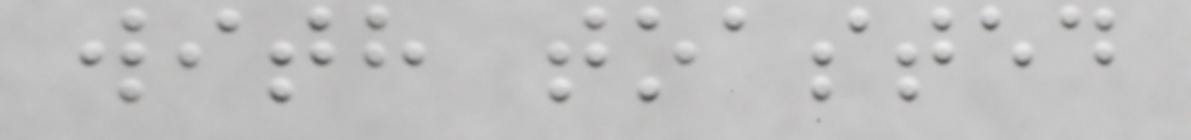with toasted
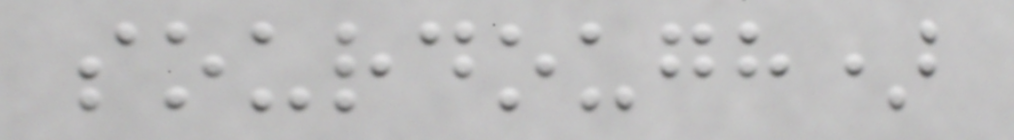sourdough)
